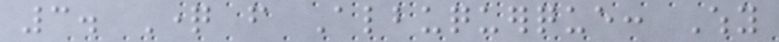3. Question from Albuquerque: Why
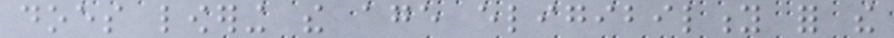does lowering the age eligibility for the
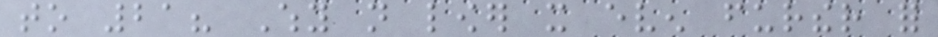to 21? Why not lower it even further for
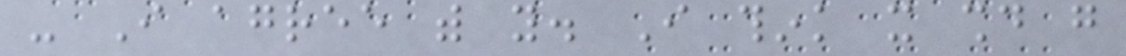- I agree with you. I think it should go
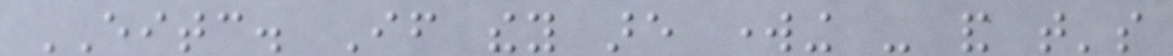EITC. If they are working - and that's
